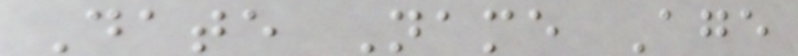Date Name Age
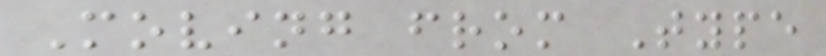Moving from Type
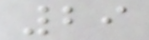29
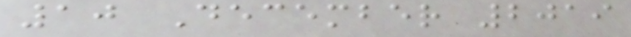10 December 2019
